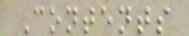Contents
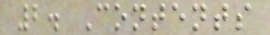2. Contents
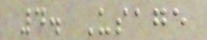4. Usage
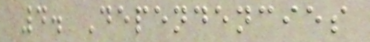4. Dependencies
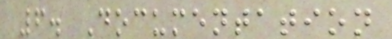6. Documentation
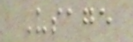Usage
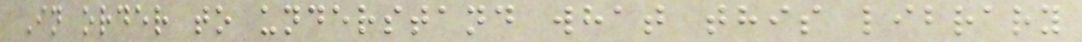In order to understand what this library
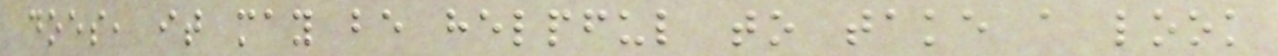does, it may be helpful to take a look
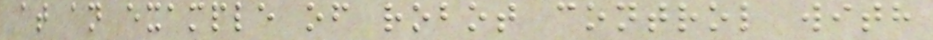at an example of robot control with
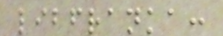libfranka:
